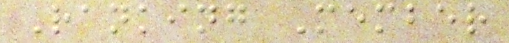Ranking Member
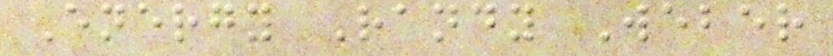Energy Randy Weber
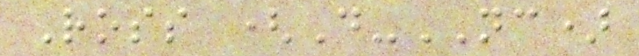Ross (D-NC)
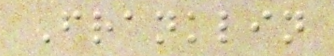Franklin
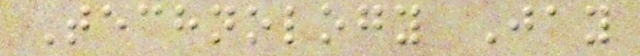Technology Jay
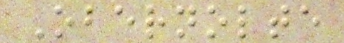Obernolte
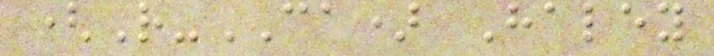(R-CA) Haley
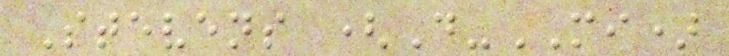Stevens (D-MI)
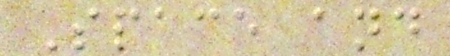Space and
